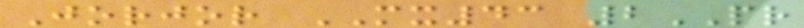Jorjor MX43 2PR
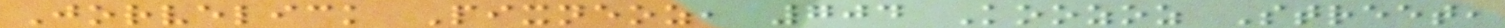Jorvelick Pixneoz, 704 Koozoz Street,
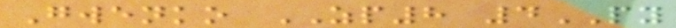Gwenko ZP8 4PY
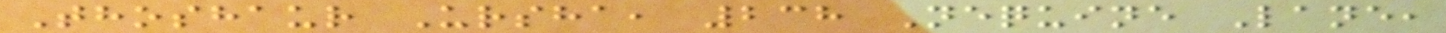Thoshaur Ursha, 238 Nequine Lane,
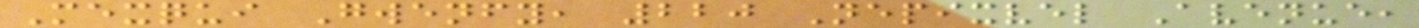Mexqui Gwenfy, 220 Nepixvel Avenue,
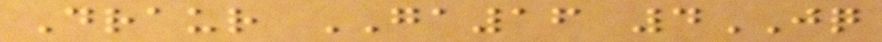Draur GA16 4JQ
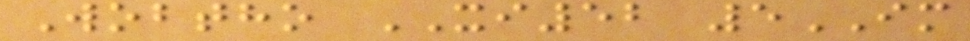Wobtho XI52 5IM
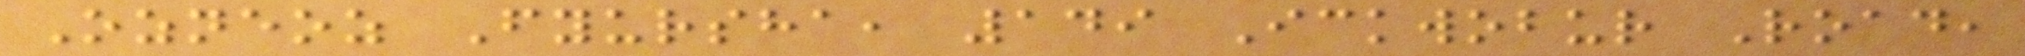Ozneoz Fyursha, 149 Ickwobur Road,
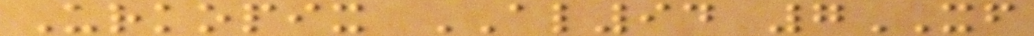Urkopix AL94 7XF
